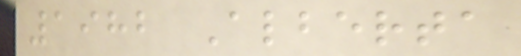1982 Alberta
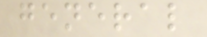general
